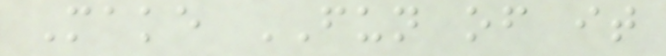Make FUN of it
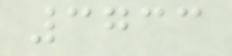3733
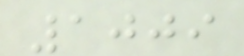1009
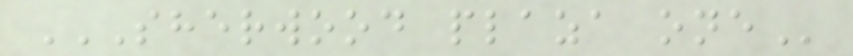SHERWOOD PLAZA ONE
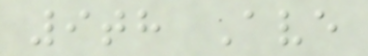9th Ave
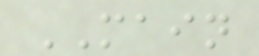MAIN
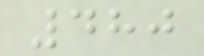480
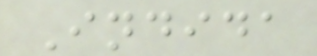Indida
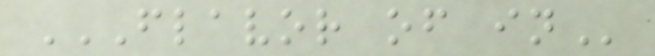FLAVOR OF IN
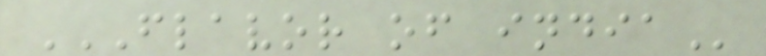FLAVOR OF INDIA
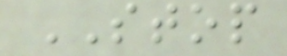STOP
